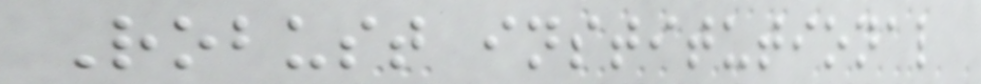Robust institutional
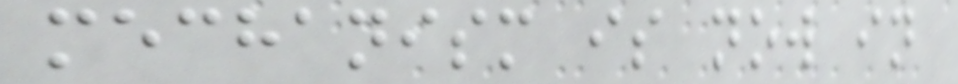mechanism is now in
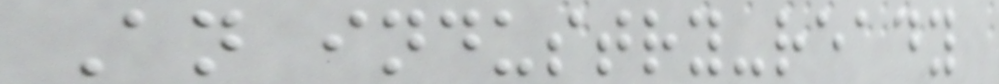An industry-ready
